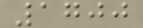1700
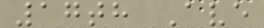17th Ave
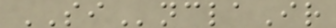SInclaIr
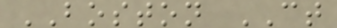BOSTON CT
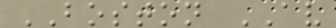BOSTON AV
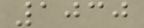1030
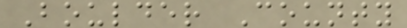Boulder County
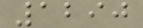1290
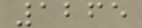1265
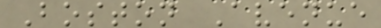Boston Avenue
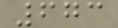673
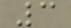3
